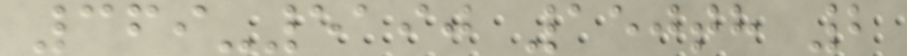369-5190 150th 2
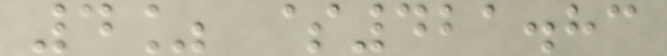4% $421.83
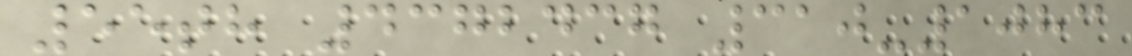55th 4372437 310-1083
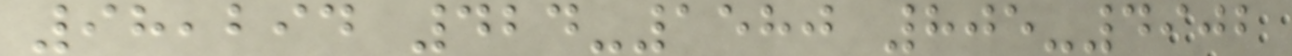98,294 424-1580 805-4902
